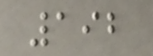192
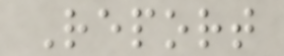Report
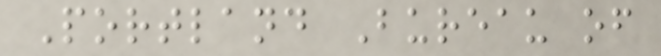Portland Bureau of
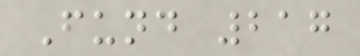Fund 217
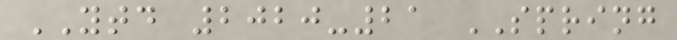YTD 2020-21 SPRING
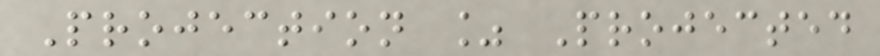Projection % Projected
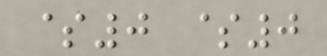$0 $0
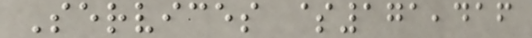Services $171,416
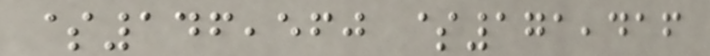$146,560 $171,416
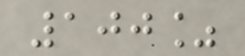100%
